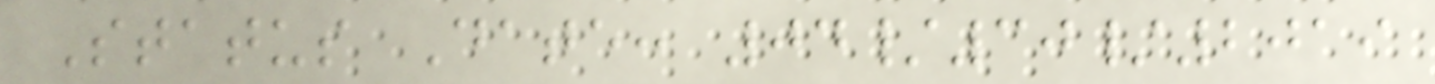Status Date: 04/30/2019
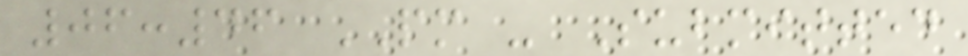06:46 PM - Submitted
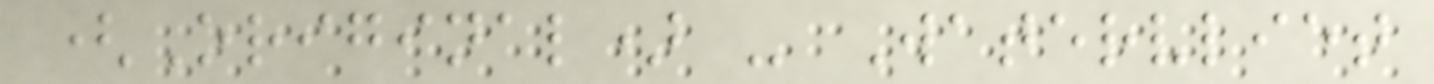(Original) - Watervliet
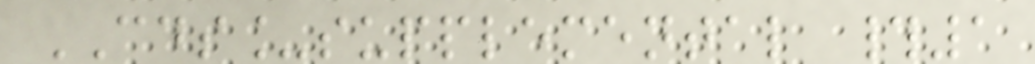CDS_supplemental #1
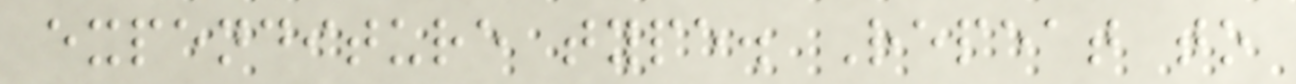expenditure type. Repeat to
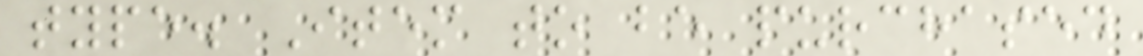type. Item to be purchased
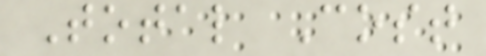Total Cost
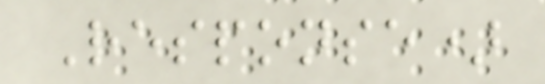Response)
